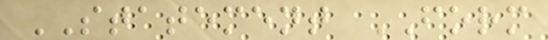STATEMENT FORM
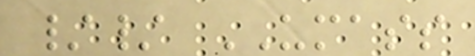// UMASS
